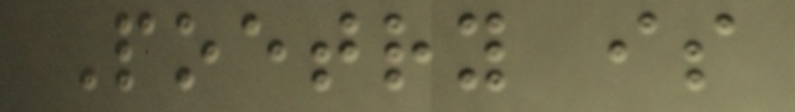Poetry is
